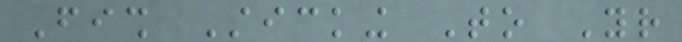Fish Sticking To Your
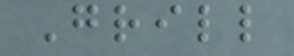Grill
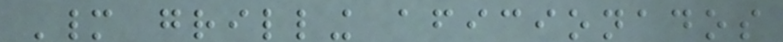Many grilling aficionados
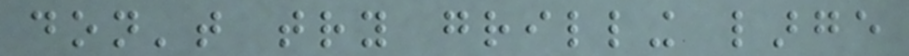don't try grilling large
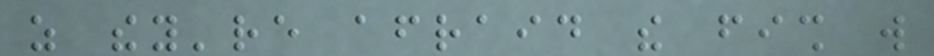as they're afraid the fish will
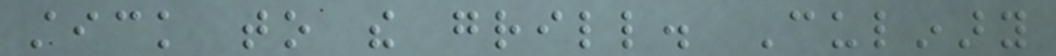stick to the grill. Culinary
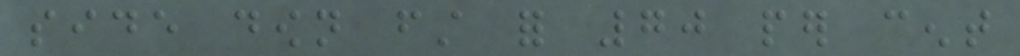side down first for 70 per cent
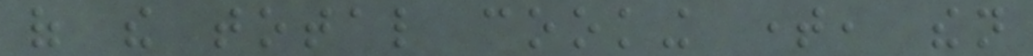of the total cooking time, then
